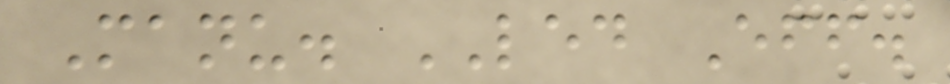Manu. LED Eff.
